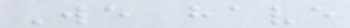We have
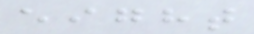eight
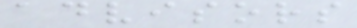advisors
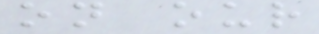on our
